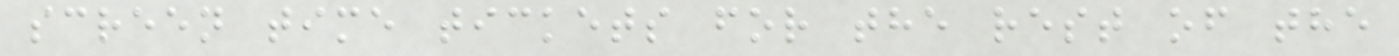screen time tickets for the rest of the
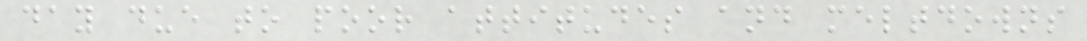day due to poor attitudes and meltdowns
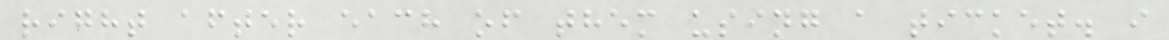right after each of them using a ticket. i
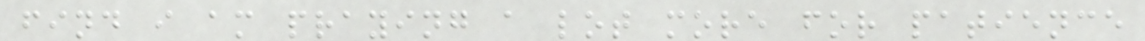find i am praying a lot more for patience
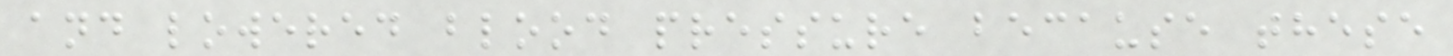and lowered blood pressure because these
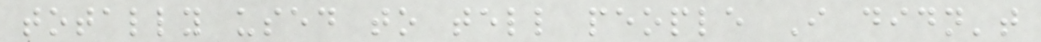totally used to tell people I didn't
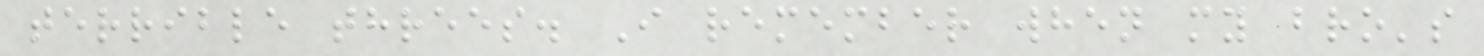terrible threes. I remember when my bro's
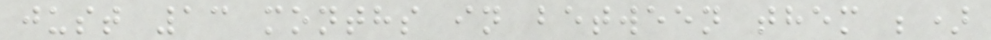just 13 months in between them ;)
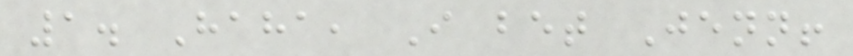1. Haha, I bet Jenn!
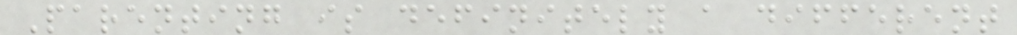Parenting is definitely a different
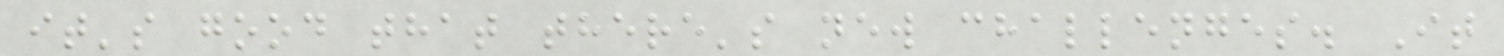it's good that there's new challenges. It
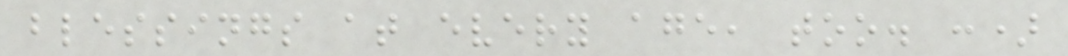blessings at every age, too. :)
